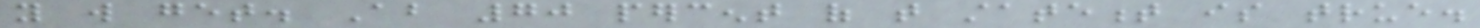you will get. About 70 percent of that statement is true.
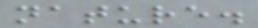nature.
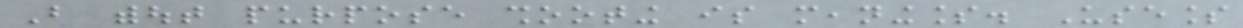But without purpose shooting is meaningless. Useless
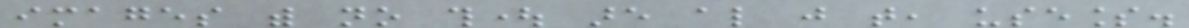images with no thought are also just that, useless.
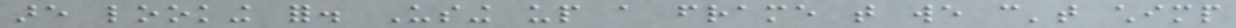are looking for. Using up a frame that we can't chimp
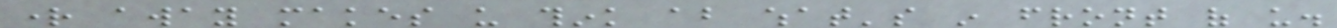right away makes us think about what's in front of us.
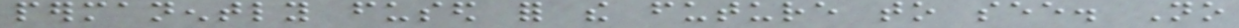permanently fused for the future to see. No
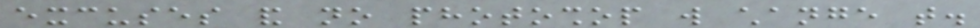excuses and no photoshop will change that.
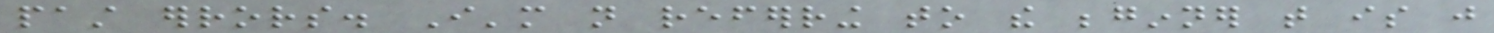past errors. I'm not referring to the beginner that is just
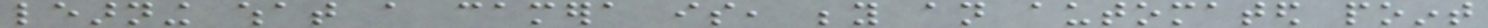learning what a camera is, beyond an automated point
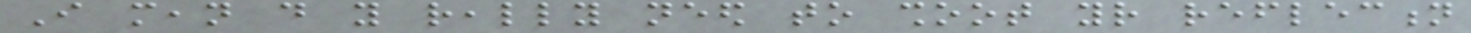I mean do you really need to shoot your reflection
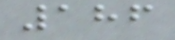186
